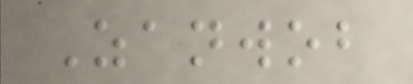Zanwob
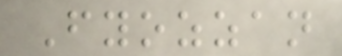Fyozzan
